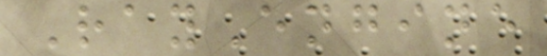RayEngine
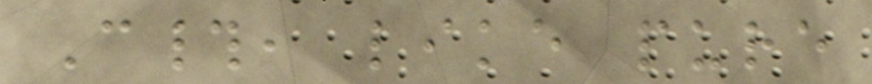C#, like pure
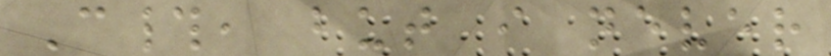C#, but i never
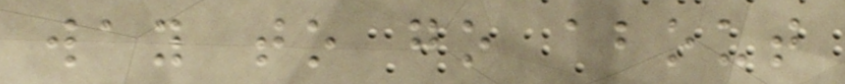way to go about
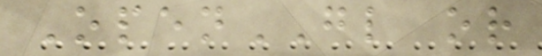OpenGL or
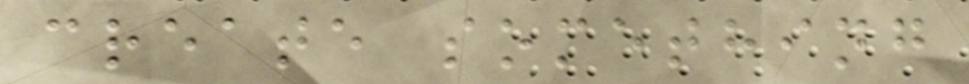create something
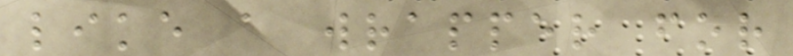like a wrapper for
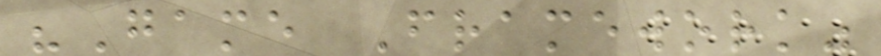"Game Framework"
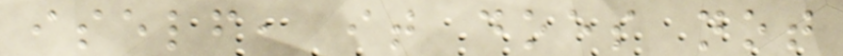iself, it does not
